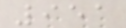951
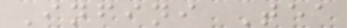Infini Tea
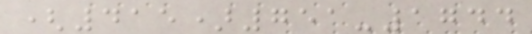(415)751-1744
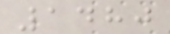1480
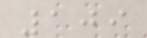109
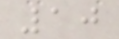10
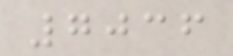7036
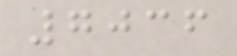7036
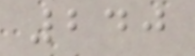240
